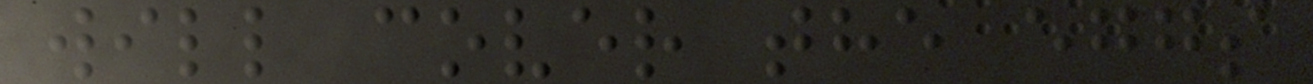will cover the eggs
